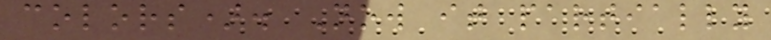colors). Now it partially
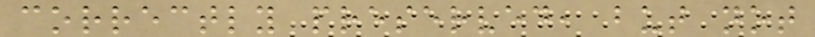correctly preserved, but not
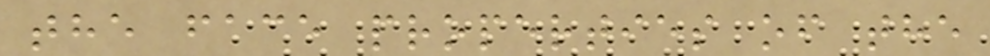the face properties of the
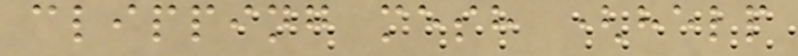clipping mesh (help
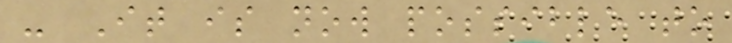- It is now possible to
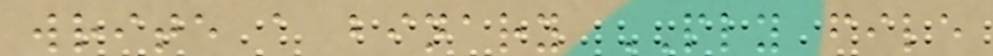write a binary PLY file
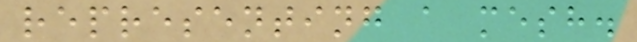representing a mesh.
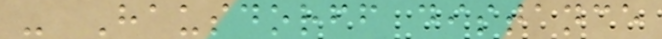- Hausdorff distance
